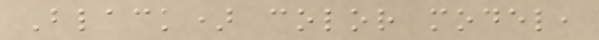Black) color model,
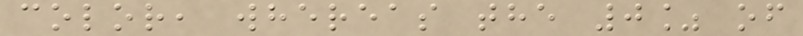color, whereas the 0% of
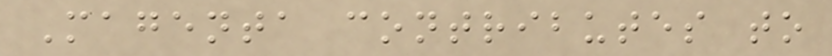Magenta contributes to
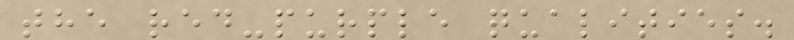the red-purple qualities.
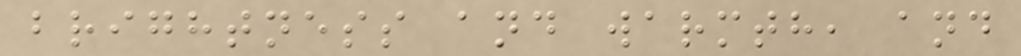brightness and warmth, and
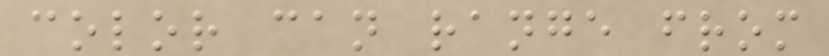color can range from
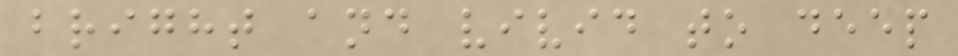bright and vivid to deep
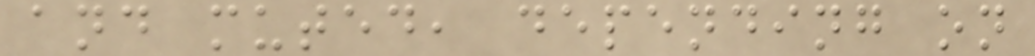and muted, depending on
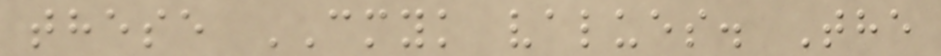these CMYK values. The
